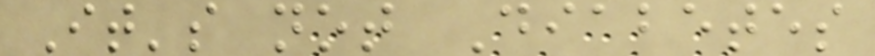It's not Diabetes
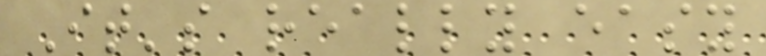It's really easy
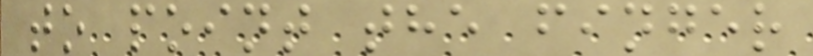to point the finger
